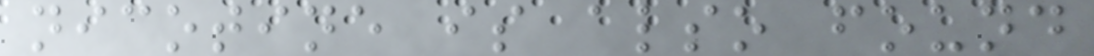nicotine is also found
